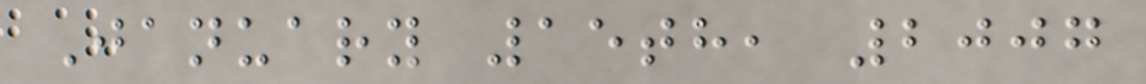January 15th, 2007
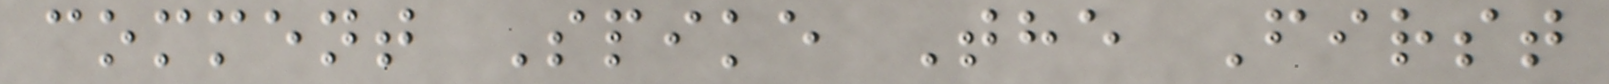comment Spike The First
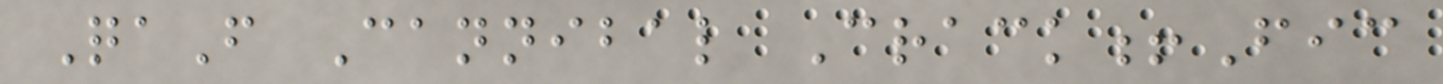QaF Cannibal Crack!Fic
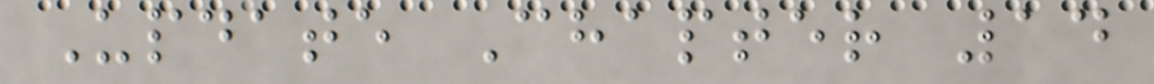Update Chapter 14
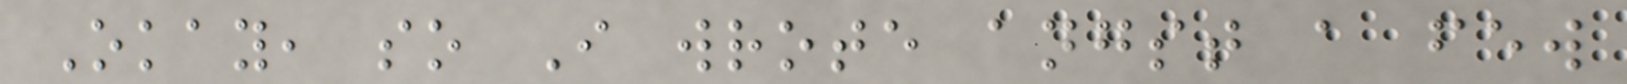Okay, so I wrote angst a few
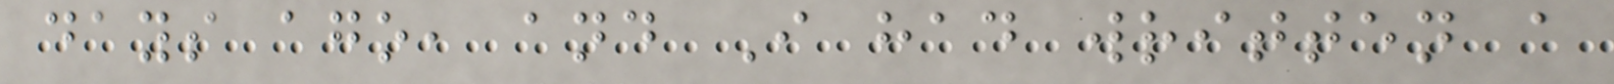days ago, and I had written a
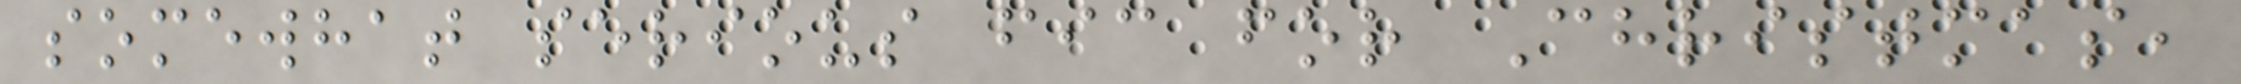somewhat serious fic for Christmas,
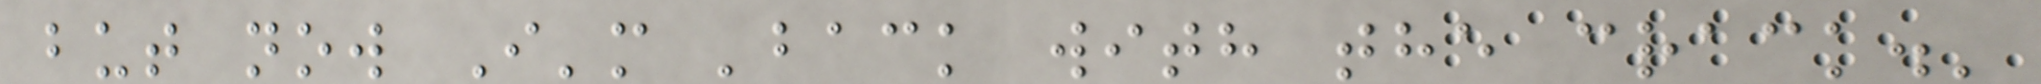but now I'm 'back with the crack.'
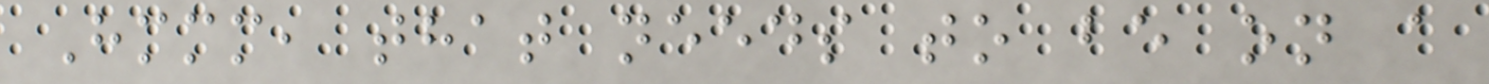Hmmm, that needs to be on a
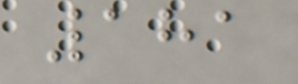181
